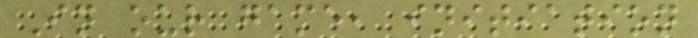In our game, initiation
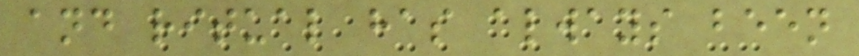and ritual has always been
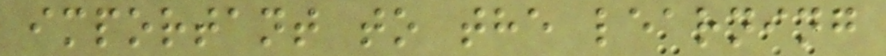important to the learning
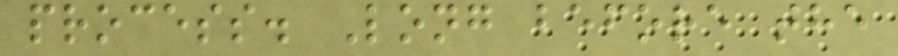process. Long before the
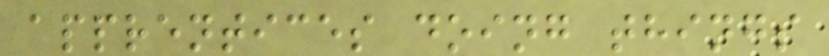apprentices doing things
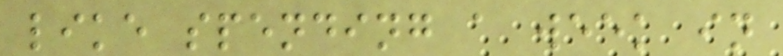like spending a week in
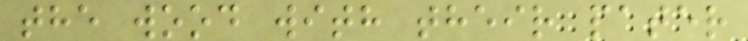the wood with their pater
